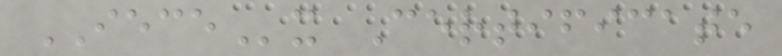IECEx Certificate
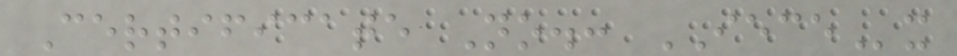Certificate No.: IECEx
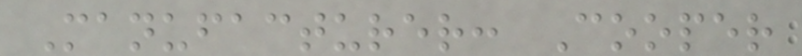Manufacturer: Cooper
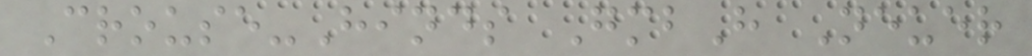Crouse-Hinds GmbH Neuer
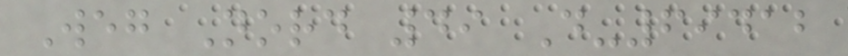Weg Nord 49 D-69412
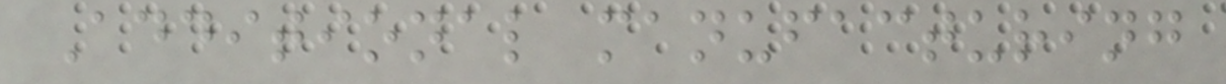Additional manufacturing
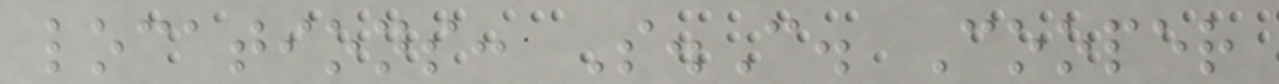locations: S.C. Cooper
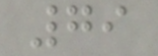79
